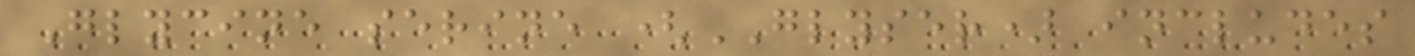Glycine serine (GLYSER) includes
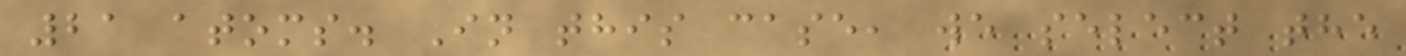21 atoms. In this case, we select the
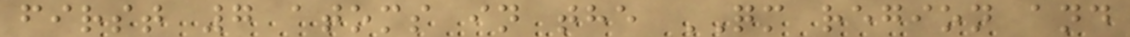first 7 atoms in the QM region and
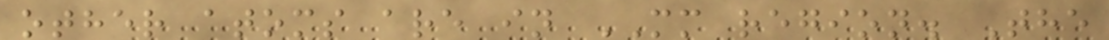other atoms are in MM region. The
